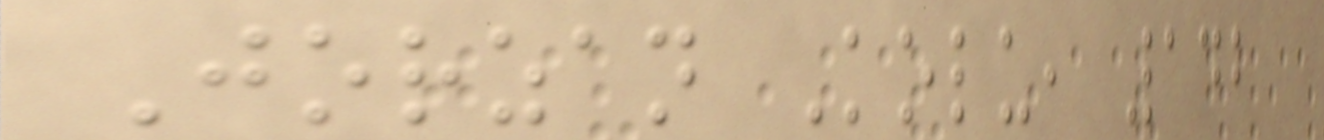Jorzan Kolu, 142
